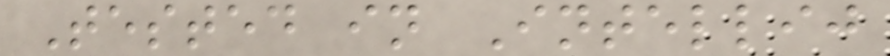Tested in Intellij
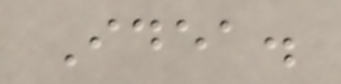Idea.
